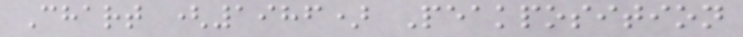Chart (1986) Peakposition
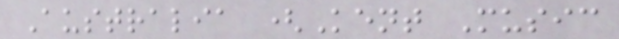Australia (Kent Music
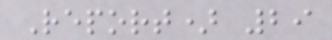Report) 29
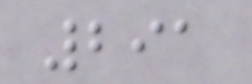291
